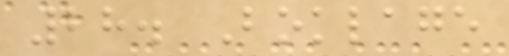28. Boklage
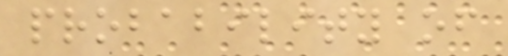probability of
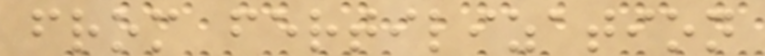from fertilization
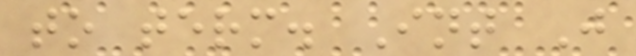to term. Int J
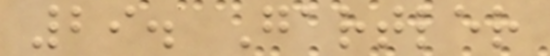29. Gartler
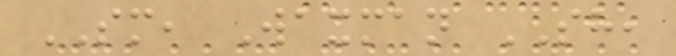SM, Waxman SH,
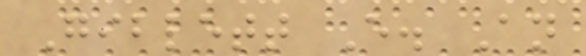Giblett E. An
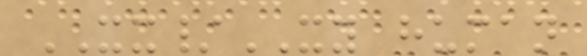XX/XY human
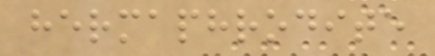hermaphrodite
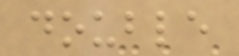double
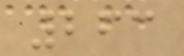263
